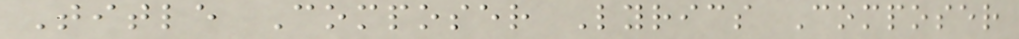Title Composer Lyrics Composer
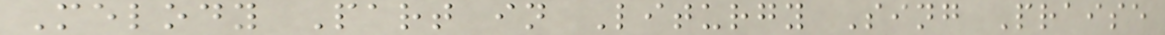Melody Part in Liturgy Sing Praise
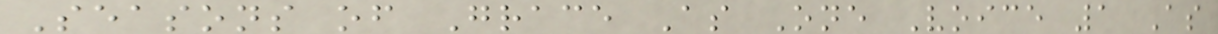Seasons of Grace As One Voice 1 As
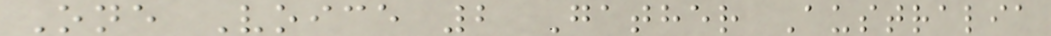One Voice 2 Gather Australia
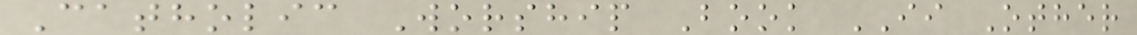Catholic Worship Book II Other
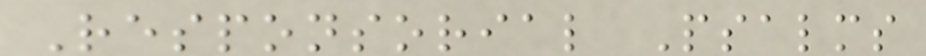Responsorial Psalms
